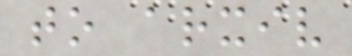to arxiv
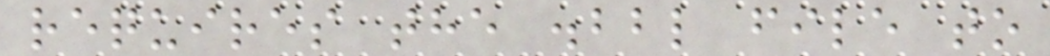requires the .bbl file to
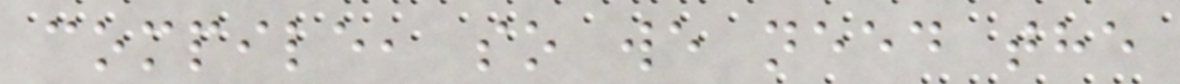compile, so we need the
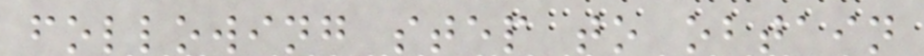following step to obtain
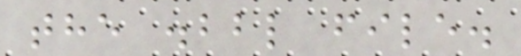the .bbl file.
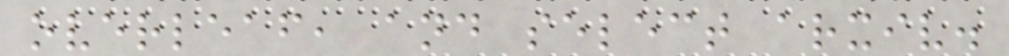overleaf, and select arxiv.
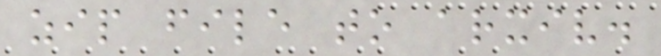zip file to arxiv.
